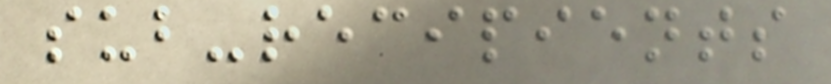sub-recipients
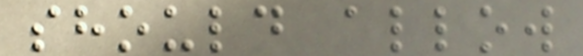should allow
